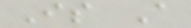Is A
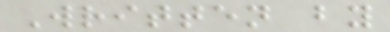Written by
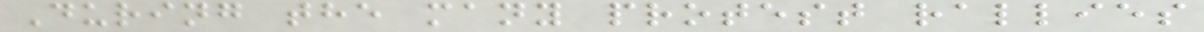During the many protest rallies
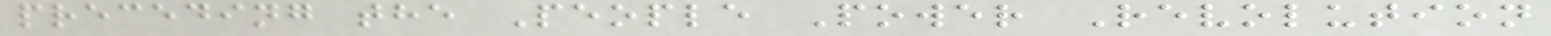preceding the People Power Revolution
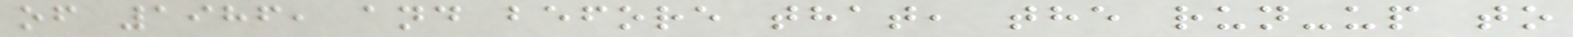of 1986, and before that, the run-up to
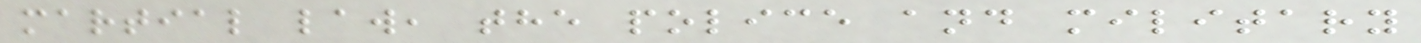martial law, the police and military
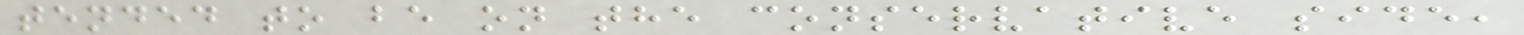tended to be on the conservative side,
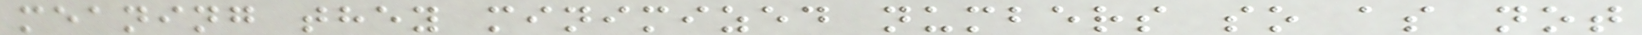meaning they minimized numbers so as not
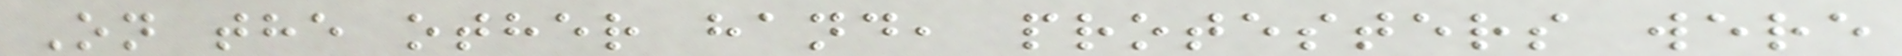On the other hand, protesters were
